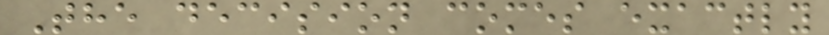The decision comes exactly
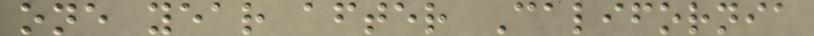one year after California
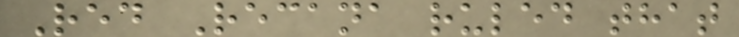Red Recana ruled that
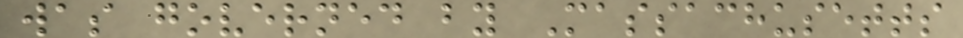was governed by Massachusetts
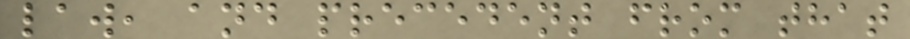law, and precedent from that
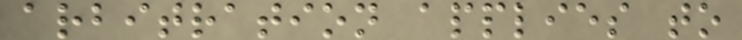arbitration applies to
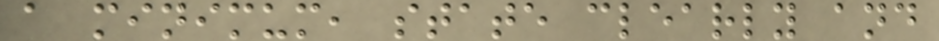a minimum, state clearly and
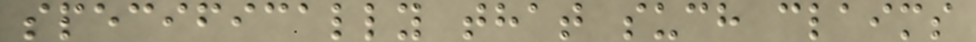specifically that such claims
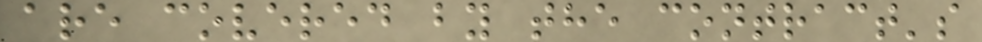are covered by the contract's
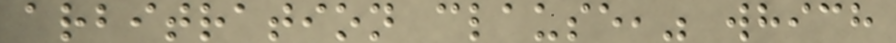arbitration clause," which
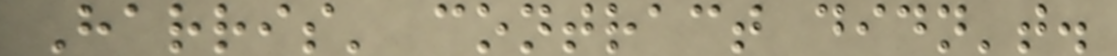Harris' contract didn't.
